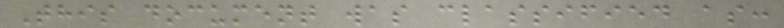This document was classified as:
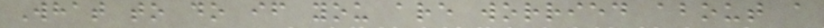What to do if you are worried about a
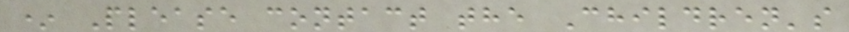* Please contact the Children's
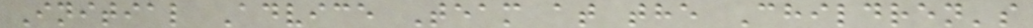Initial Advice Team at the Children's
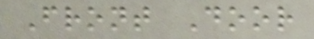Front Door
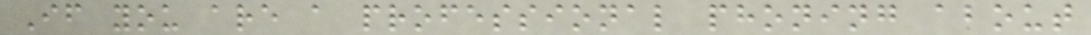If you are a professional phoning about
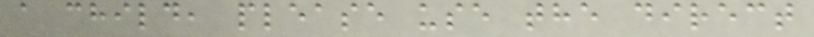a child, please use the direct
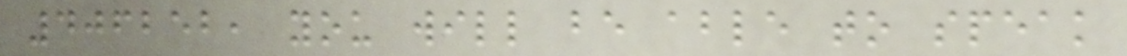406252, you will be able to speak
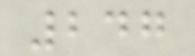247
